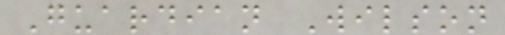Guardian Wilson
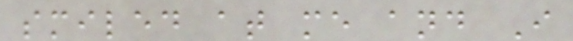smiled at me and I
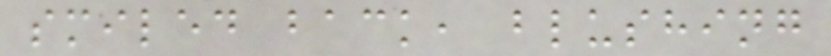smiled back, blushing
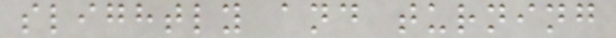slightly and turning
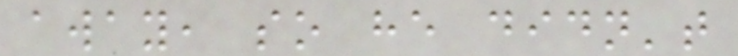away, so he didn't
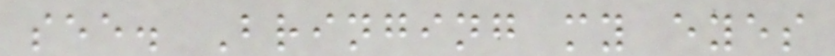see. Bringing my eyes
